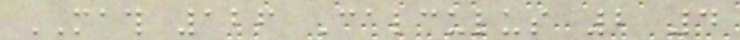MATH 126 Calculus 2 4
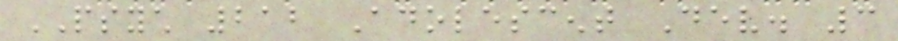PSYCH 212 Adolescent Dev. 3
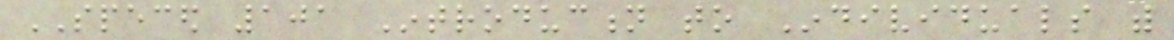SPECED 101 Introduction to Individuals with
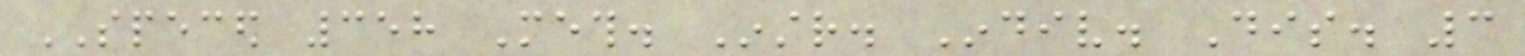SPECED 358 Meth. Instr. Indiv. Dis. 3
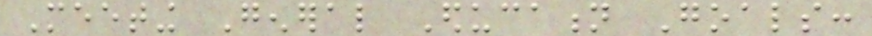Meeting General Education Goals:
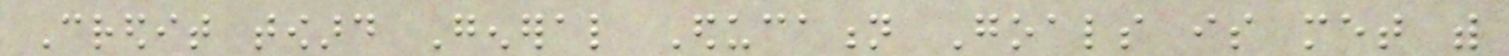Credit toward General Education Goals is met with
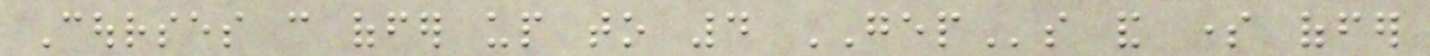Courses can offer up to 4 GEPs and some offer
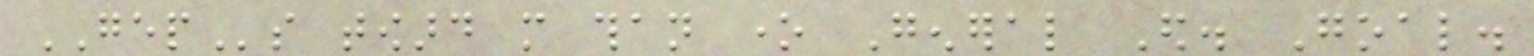GEPs toward more than one General Ed. Goal.
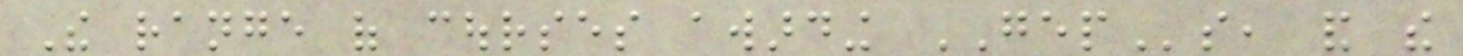The range of courses awarding GEPs, and the
